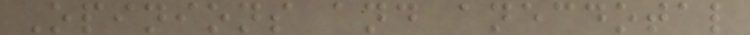Opinions and anecdotal
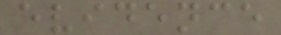evidence
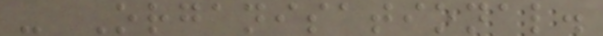- Organisational.
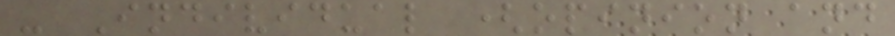- Individual (opinion and
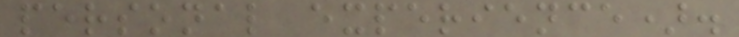personal experience).
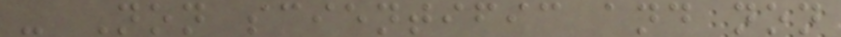- Non scientific and non
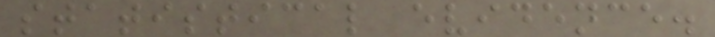statistical evidence.
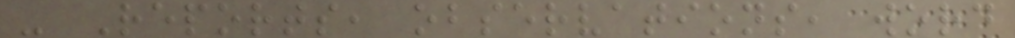- Reports, observations, word
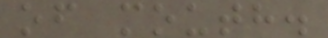of mouth.
